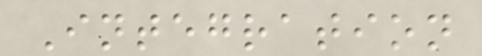Integration
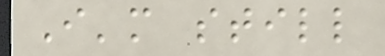I'm still
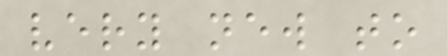very new to
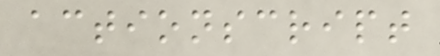actionscript
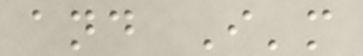and I'm
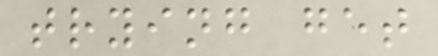trying get
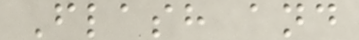Flash and
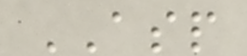ASP
